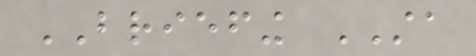BRIEFING STA
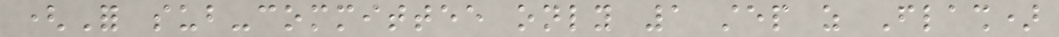(For sub-committee only 1 step as Flash)
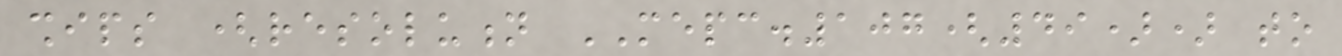ships (resolution MEPC.107(49)) to
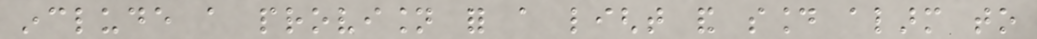include a provision for a light and sound alarm to
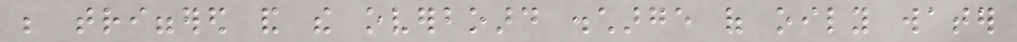be triggered and the overboard discharge of oily water
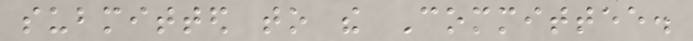submitted to the Committee.
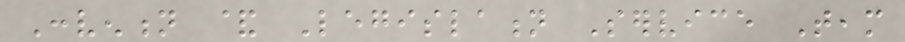Convention & Legislation Service Team
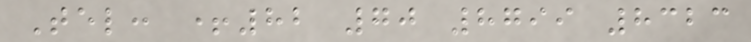Tel: +82 70 8799 8323
